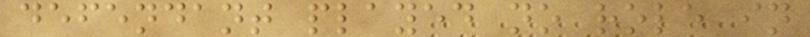defendant played no role in
